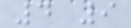4 9
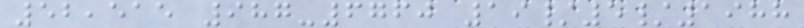52,515 987-6760 19/5/1988
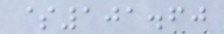$101.60
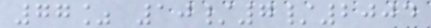77% 10/7/2004
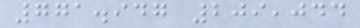771.947 209,044
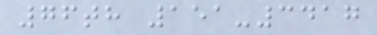76th 151-3417
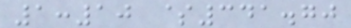1:10 $341.70
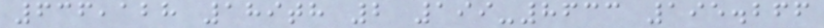636,128 189th 2 199-8633 195.266
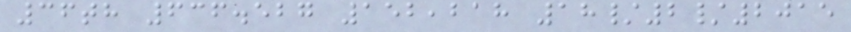36th 636.527 152,218 18/2/2015
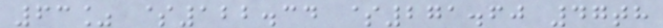63% $122.34 $271.60 47th
